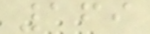169
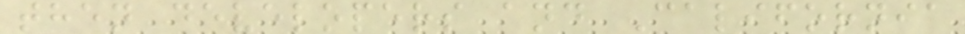then developers and California
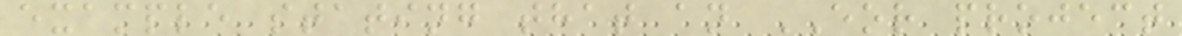example stating that an EOR project
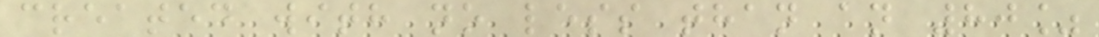created with no less than an 80%
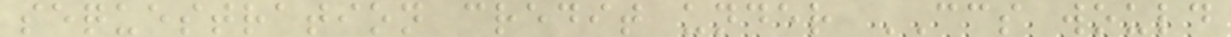sequestration credit under CCS would
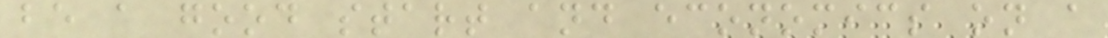be a good start and economics on a
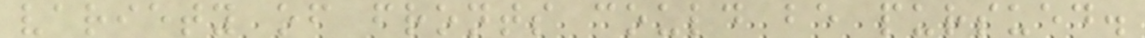variety of fronts could be pursued.
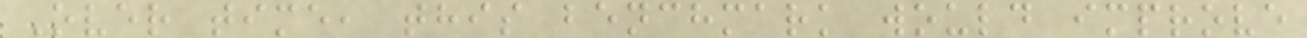Over time, this benchmark would improve
